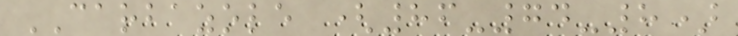CARBAZOLE (86-74-8)
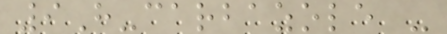9H-carbazole -
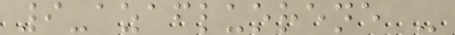9-azafluorene -
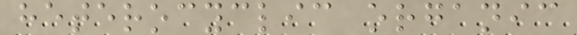heterocyclic organic
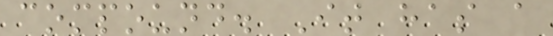compound. It has a
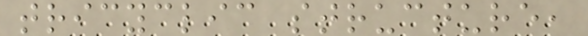tricyclic structure,
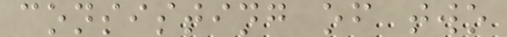consisting of two
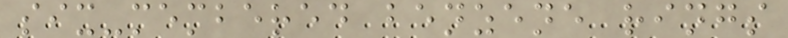six-membered benzene rings
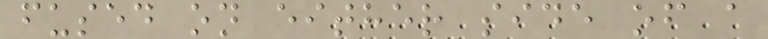fused on either side of a
